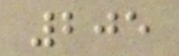205
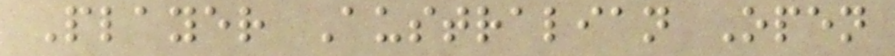Player Australian Open
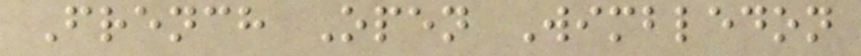French Open Wimbledon
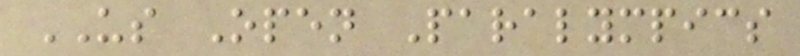US Open Paralympics
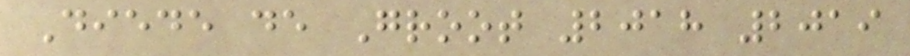Diede de Groot 2018 2019
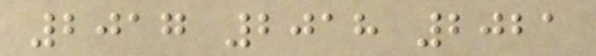2017 2018 2021
